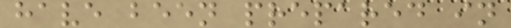have been prepared in
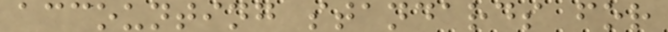accounting standards for
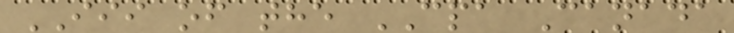III of the CPA Canada
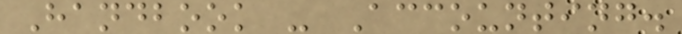Handbook - Accounting.
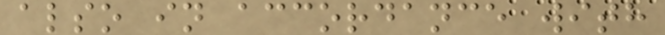also in accordance with
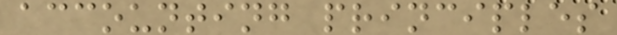accounting principles
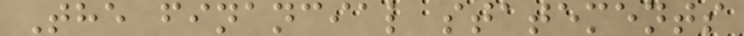The financial statements
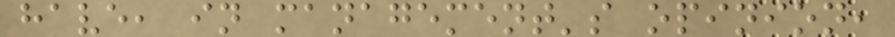have, in management's opinion,
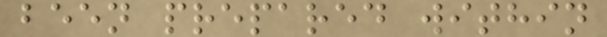been prepared within
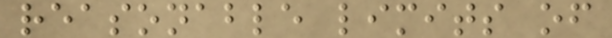reasonable limits of
